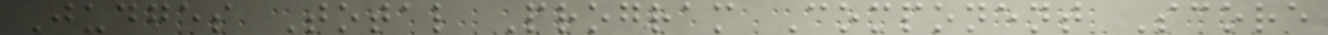Judges Total Program Component Score
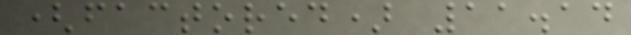(factored) 11.14
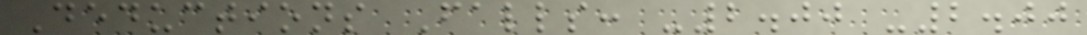Deductions Falls: -2.00 -2.00
